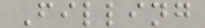Filling
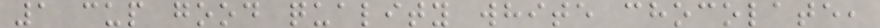1 cup good quality white chocolate,
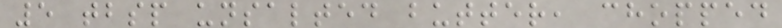5 tbsp unsalted butter, chopped
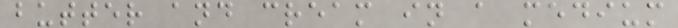butter and cream in a medium
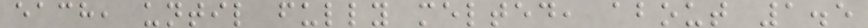each, until fully melted, about 1.5
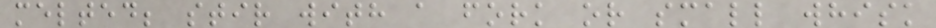melted; stir with a fork or small whisk
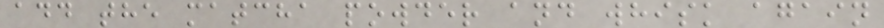add the matcha powder and whisk again
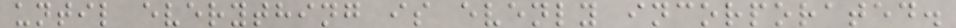until everything is evenly incorporated.
